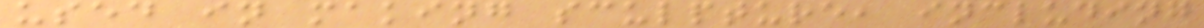used in making sculpture, including
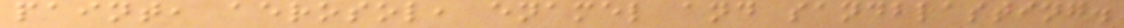paint, aerosol, enamel and sandblasting.
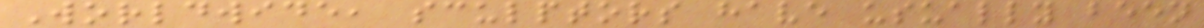Worldwide, sculptors have usually been
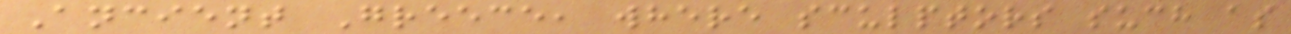Ancient Greece, where sculptors such as
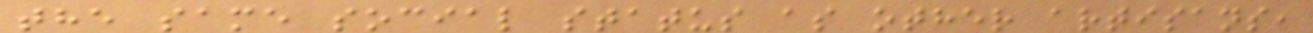the same social status as other artisans,
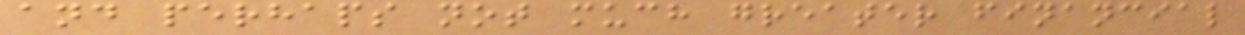and perhaps not much greater financial
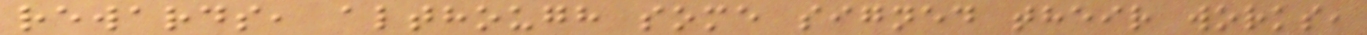rewards, although some signed their works,
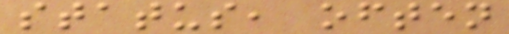status, often
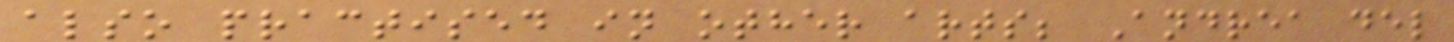also practised in other arts; Andrea del
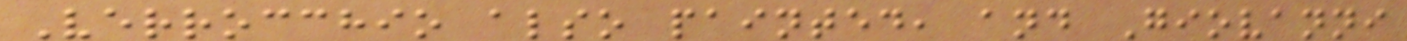Verrocchio also painted, and Giovanni
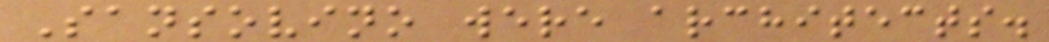Sansovino were architects.
